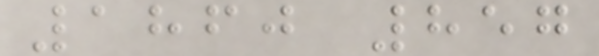1860 857
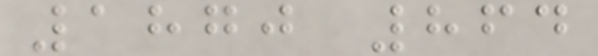1870 864
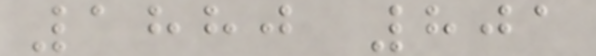1880 801
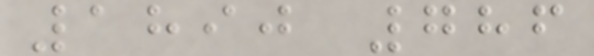1890 786
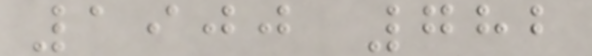1900 782
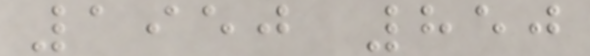1950 850
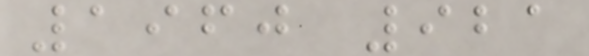1960 921
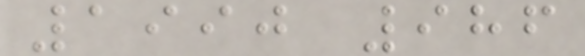1990 986
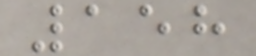158
